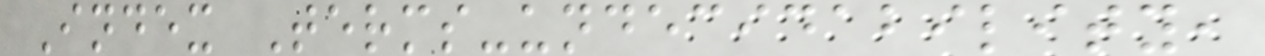Index Terms-undecidability,
